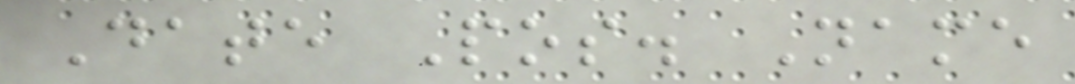Date Pos. Name
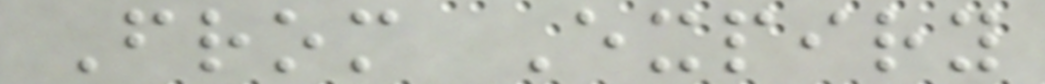From Expiry
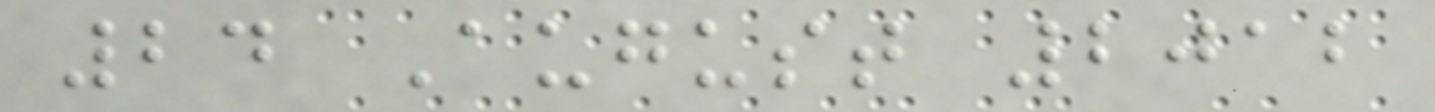24 August 2012
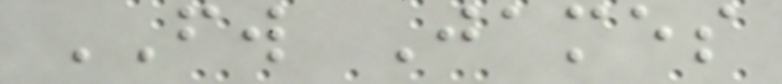FW James
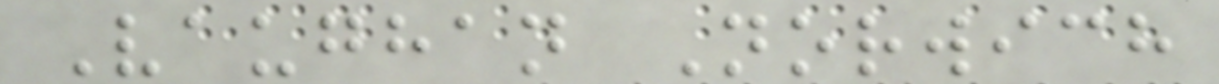Vaughan Norwich
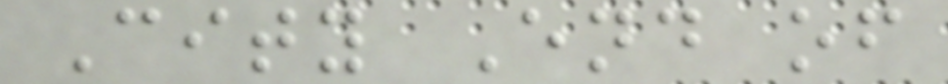City End of
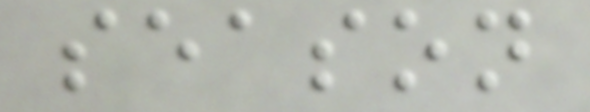season
